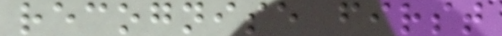recognise first
